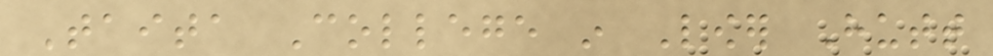Taita College in Lower Hutt
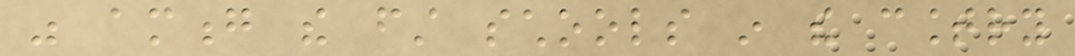was among the first schools in the country
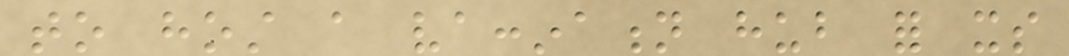to host a vaccination hub for its
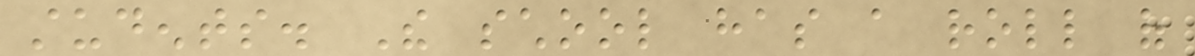students. The school has a roll of
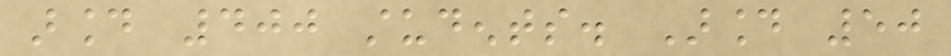around 400 students. Around 50
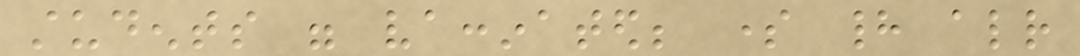students were vaccinated; some had already
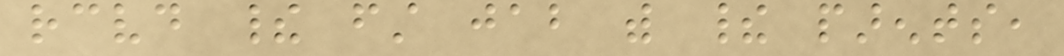received their first jab with their parents,
